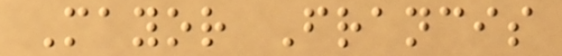Mayor Francis
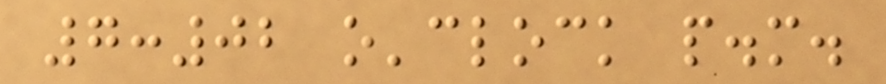7:02 o'clock p.m.
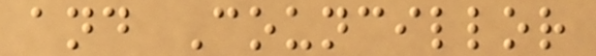and Councillor
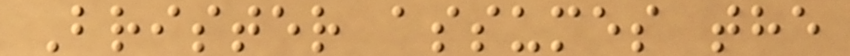Brister assumes the
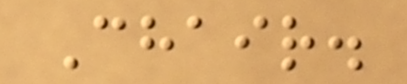Chair.
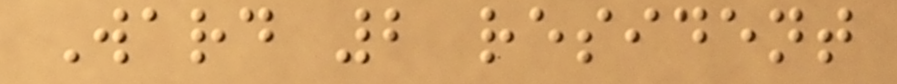Ward 2 resident
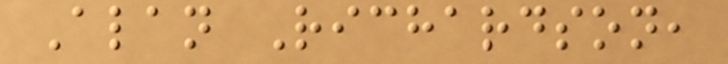Alan Richardson,
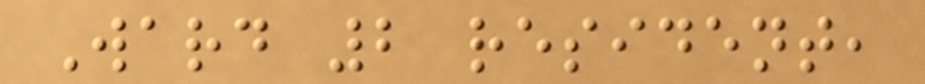Ward 2 resident,
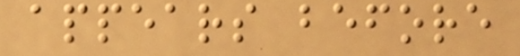appears before
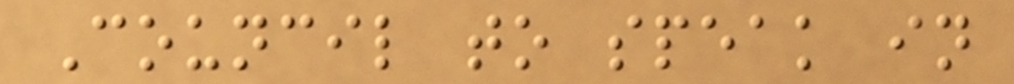Council to speak in
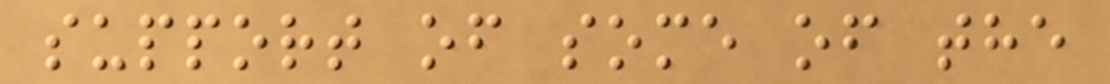support of some of the
